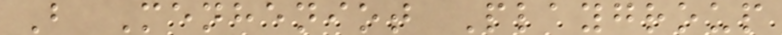B Menheniot Playgroup
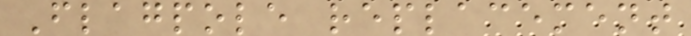Flagpole replacement
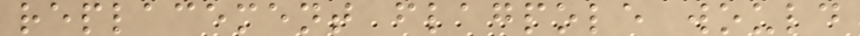replacement flagpole would
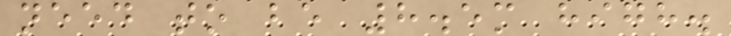need to be 8.5m high.
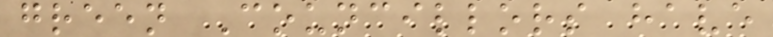green Councillors have
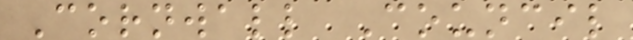Cornwall Council
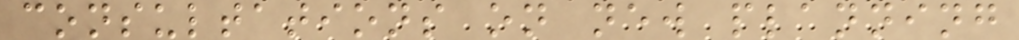consultations on new planning
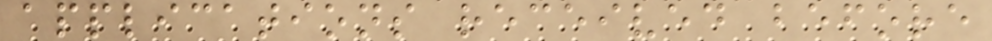applications received before
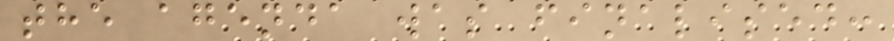the agenda was finalised:
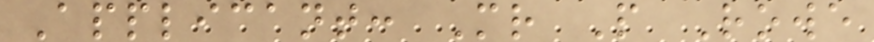Applicant: Mr P Rowe
